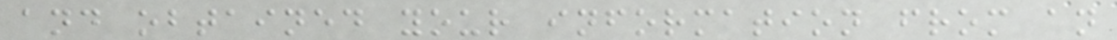and obtained your information from an
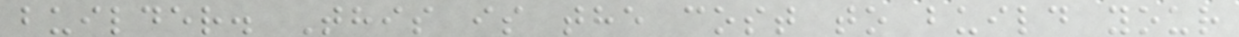builder. This is the cost to build your
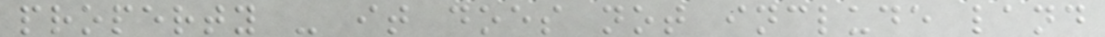property - it does not include land
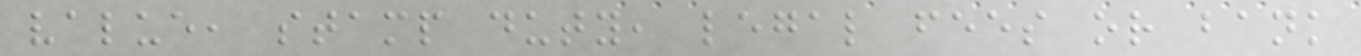value, stamp duty, legal fees or bank
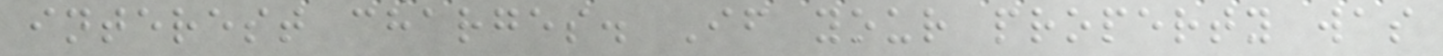interest charges. If your property was
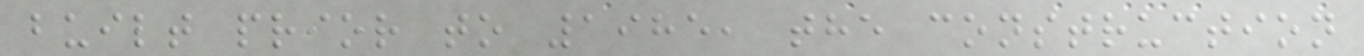built prior to 1985, the construction
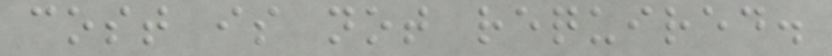cost is not required.
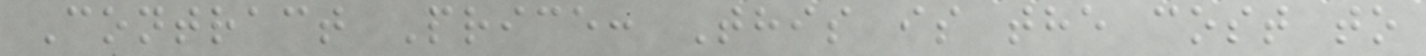Contract Price: This is the cost to
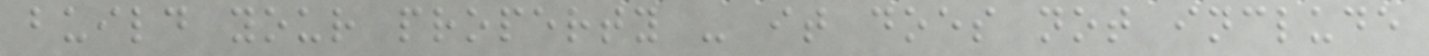build your property - it does not include
